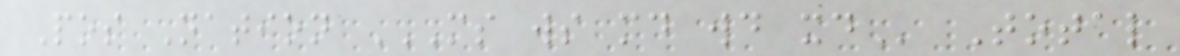Pos Nation MS WS MD WD XD Total
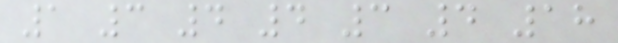1 3 4 4 3 4 18
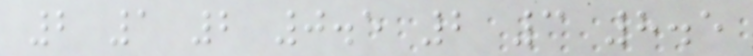2 1 2 0.5 2 3 8.5
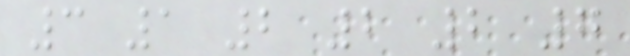3 1 2 2 2 7
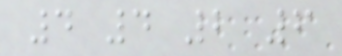4 4 2 6
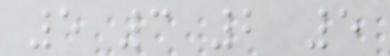5 3 2 5
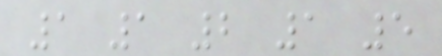1 1 2 1 5
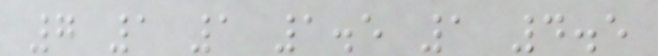7 1 1 1.5 1 4.5
